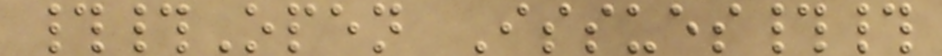##Open Issues##
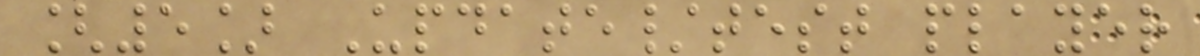[5] Update/test player
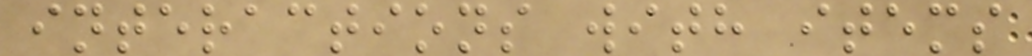interactions with items
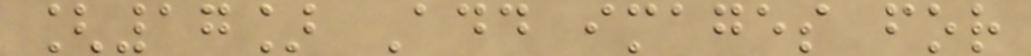[17] Add images for
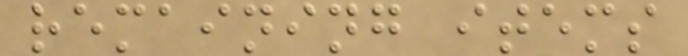remaining items
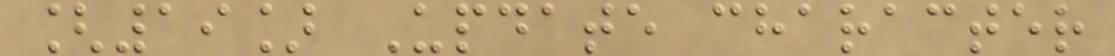[19] Update character
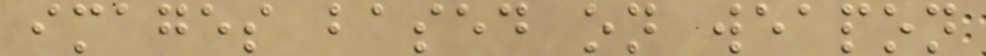images based on weapon
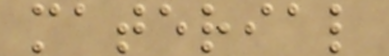material
